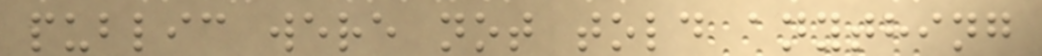public were not told anything
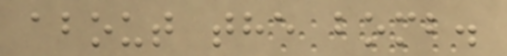about the bomb.
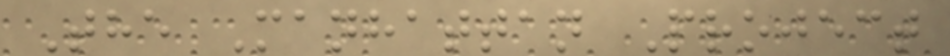The Manhattan Project
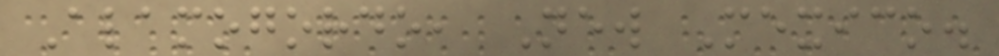Alamogordo, New Mexico.
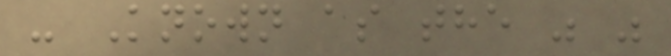- Known as the " "
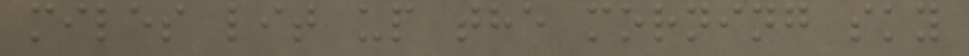miles lit up the morning sky
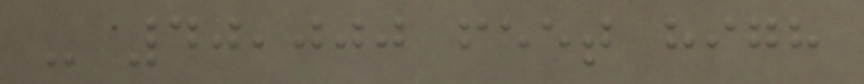- 40,000 feet high
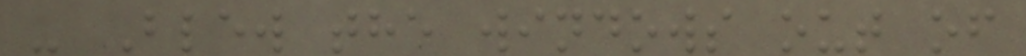- Blew the windows out of
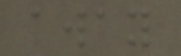away
